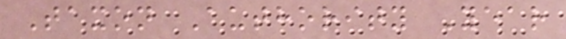Taxon Authority Year
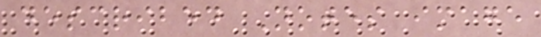described Notes image
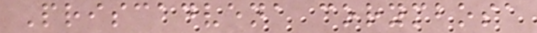Priscadvena corymbosa
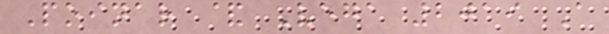Poinar & Vega 2019 A
